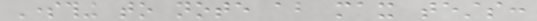Something to note about max tests:
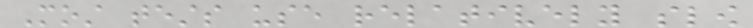Most tests use relatively slow
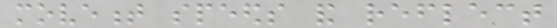movement speeds and reflect
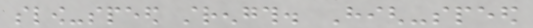slow-speed strength. High-speed
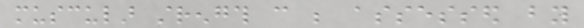muscular strength can be assessed by
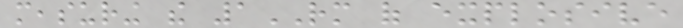measuring the 1RM of explosive
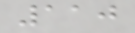110
